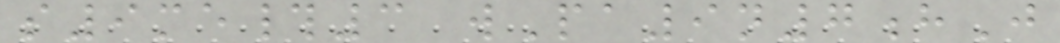s9me#3 wPa9n7hJ
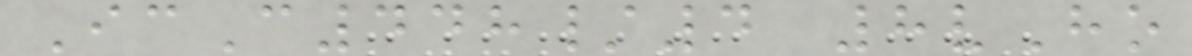IcC448/4 8vHo
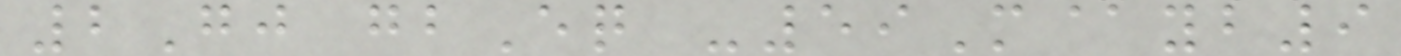2Gj gbEq -59M@yb9
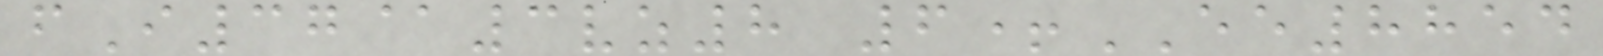fI37@3vz8 6+EE8854
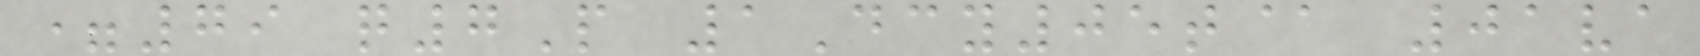=79 q7P 1Dcy05t@ 01va
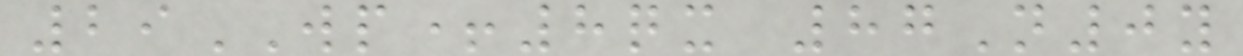29WP+8qx 87N0y
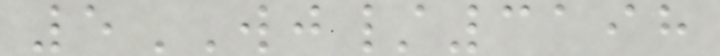5WJ/3198
